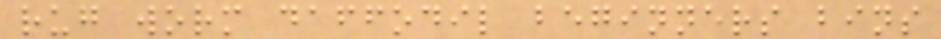rug worm daffodil beginners bins
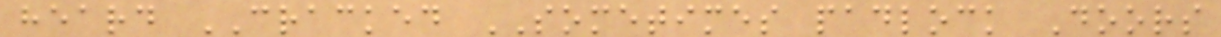heard CRACKED SOMETIMES padlock Doors
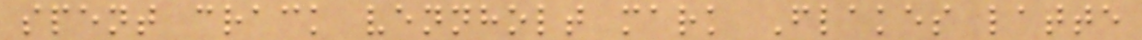spent crack vennholt mark Flakes latte
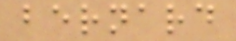bernard
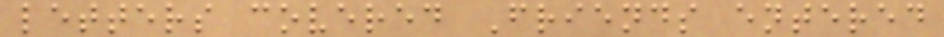letters covered Friends entered
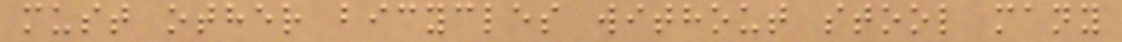must other bicycles without stool many
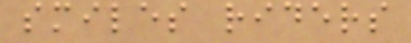smiles riders
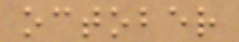october
